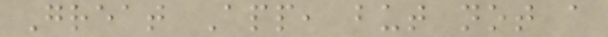Great App, but not a
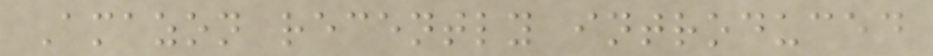Amazon recently introduced
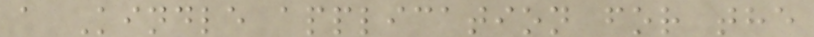a Kindle application for the
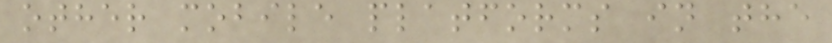other mobile platforms in the
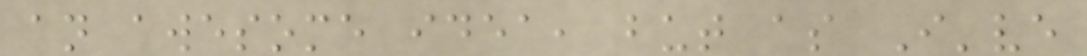an awesome idea, but as I've
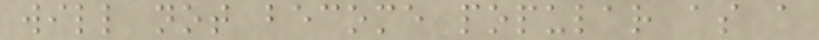will not become popular as a
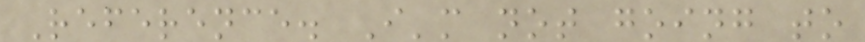Reference. I'm not going to
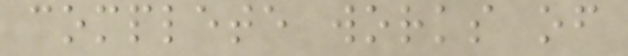complete works of
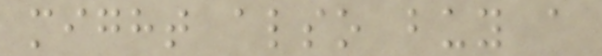might also buy a
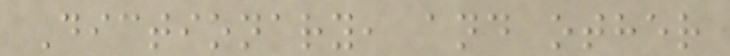Dictionary, and other
